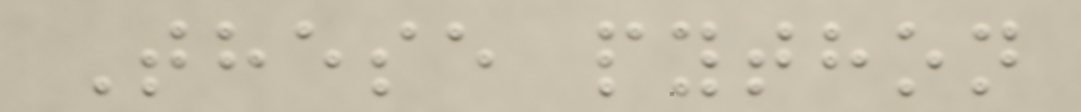These python
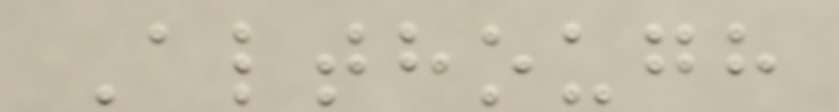Although
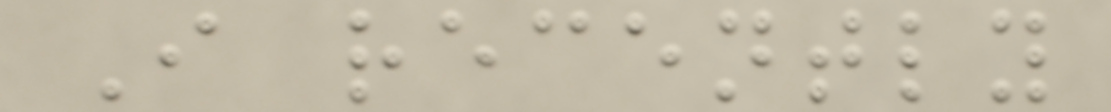I recently
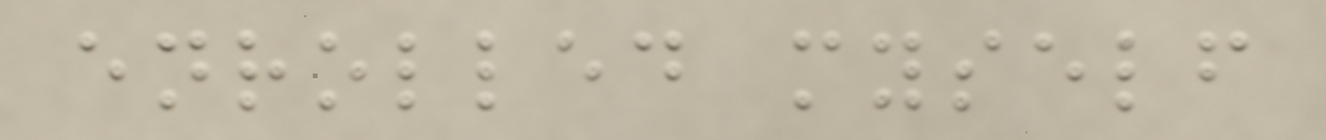enrolled myself
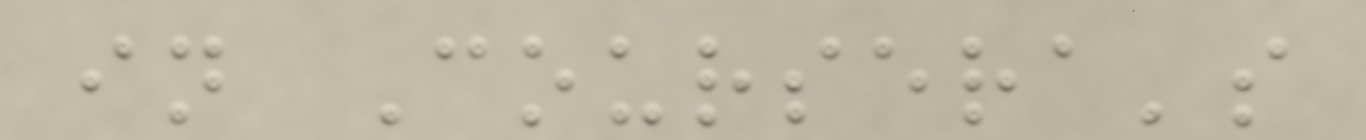in Coursera's
